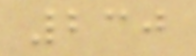230
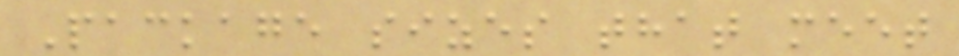Package sizes that meet
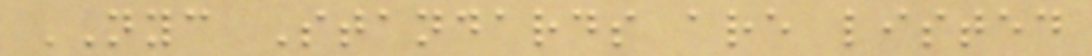NYC Standards are listed
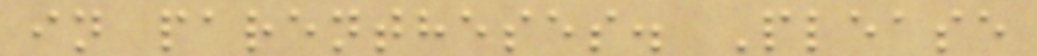in parentheses. Please
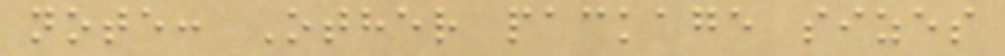note: Other package sizes
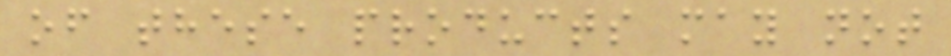of these products may not
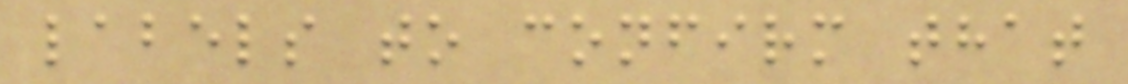labels to confirm that
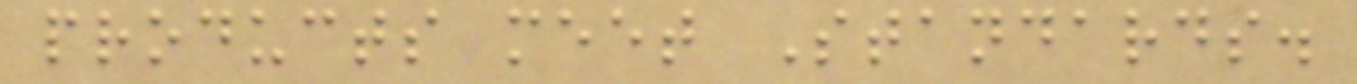products meet Standards.
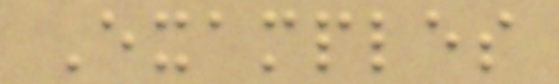Examples
